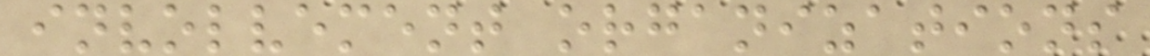involvement organizations
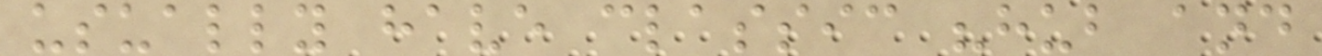usually have classic "hub and
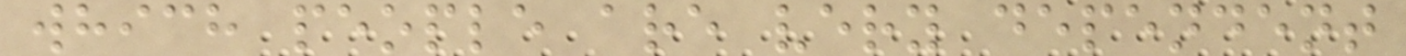which people are very dependent
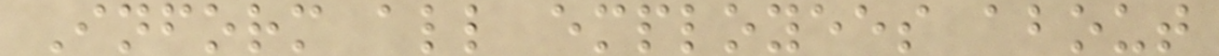Inform all employees about
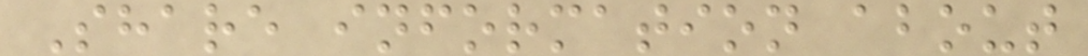Share information about
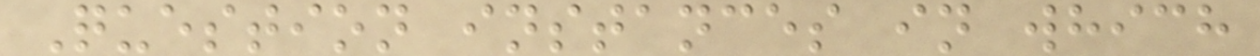Question instances in which
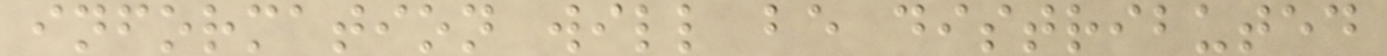information will be distributed
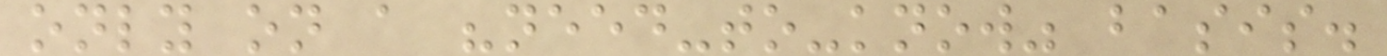only on a "need-to-know" basis.
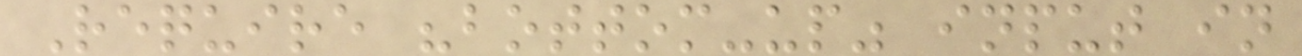Require "bottom-up" input in
